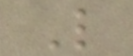L
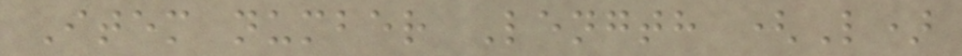Item number Length (L)
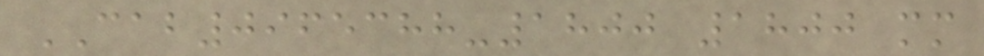CAB0965388-1800 1800 mm
